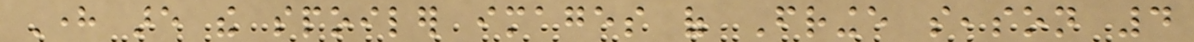Here are the spoiler images of Fringe season 4
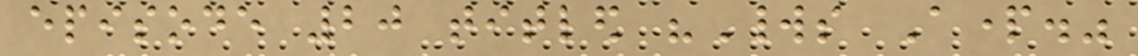episode 20 titled "Worlds Apart."
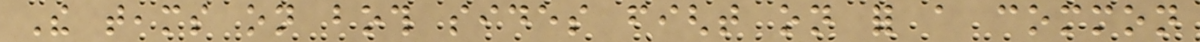The teams on both sides fight on for a common
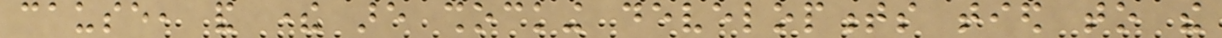cause, and there are shocking developments tied to the
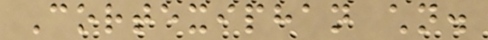Cortexiphan children.
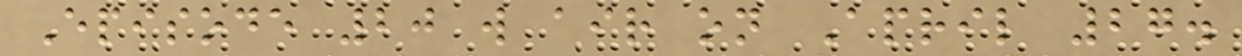Episode 20 will air on April 27.
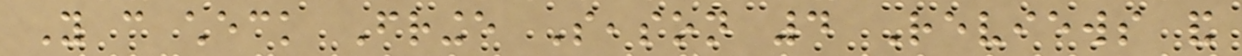You can check Fringe Season 4 Reviews and
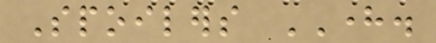Spoilers HERE.
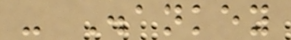- Disankey
